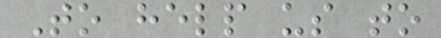To help us to
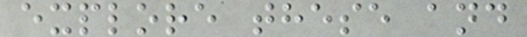explore these and
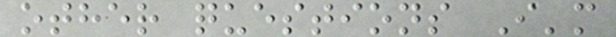other questions I'm
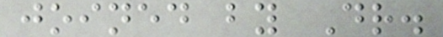joined by Dr.
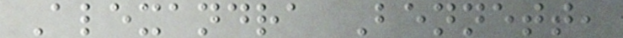Alexandra Bennett,
